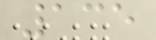135
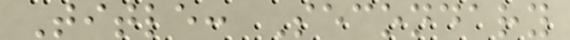Title: Secondary
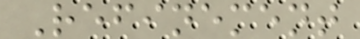Refinement
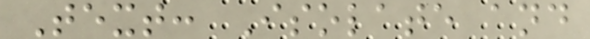Text: Isolate and
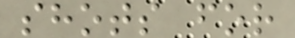shots for
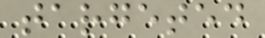targeted
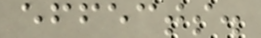effects.
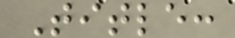Title:
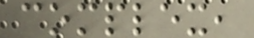complex,
